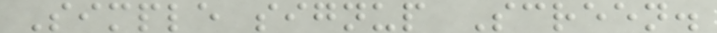Simple signup Screen.
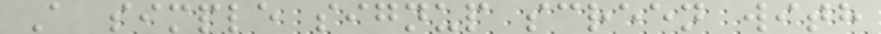A simple signup screen with
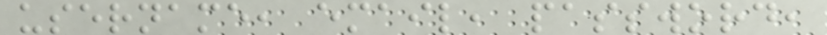username, email, password,
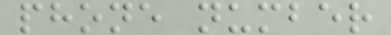phone number
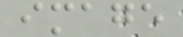image
